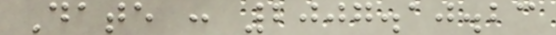Date : 2007.10.23
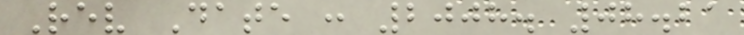Rev Date : 2008. 08.21
